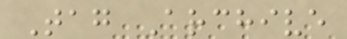Tag Archive
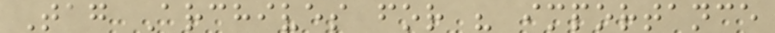Tag Archives for " importance
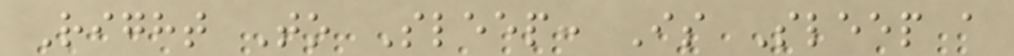Right To Sleep: Is Sleep a
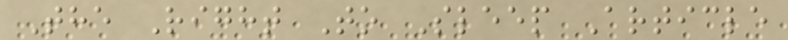The Right To Sleep Article
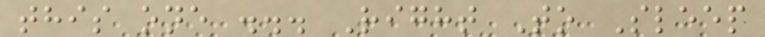this one ... Right To Sleep
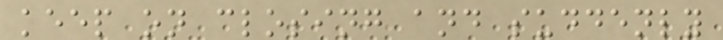keep on closing and suddenly
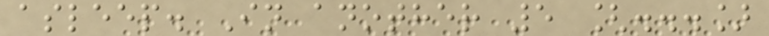asleep. In another 5 [...]
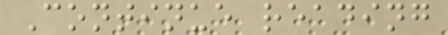Continue reading
